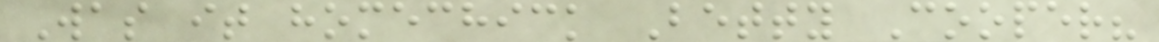Was it homechick Betty Cooper?
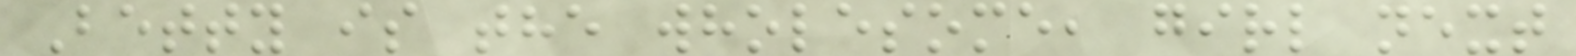Betty is the wholesome, girl next
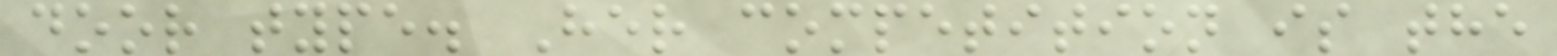door type. Her competition is the
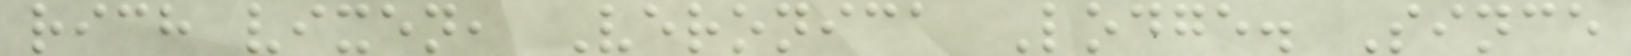rich vixen, Veronica Lodge. Since
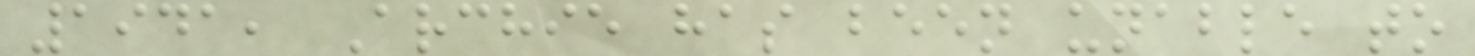1941, Archie has been unable to
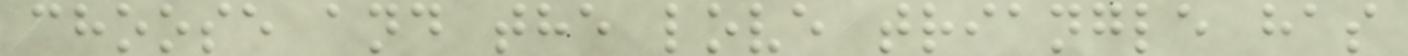choose and the love triangle has
